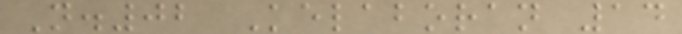N.02 Kelaboran 14
